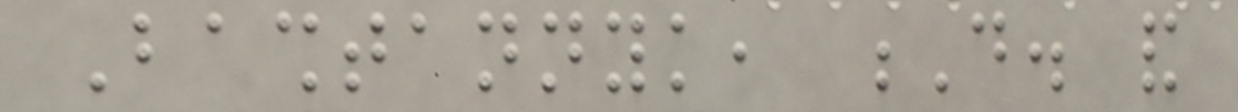Bashtannyk, D. and
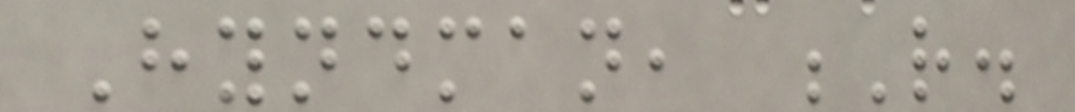Hyndman, R.
